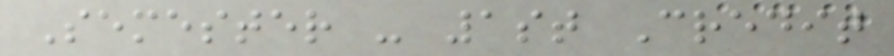Semester - 1st Credit
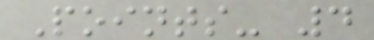Points- 4
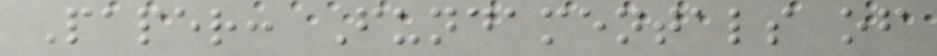Paper: Fundamentals of
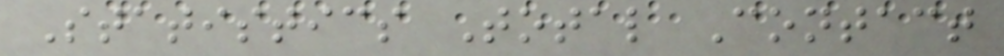Statistics Total Contact
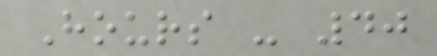Hours - 40
